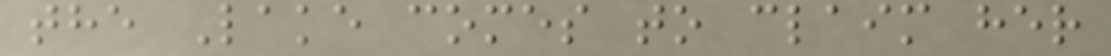the Lake comes to claim her
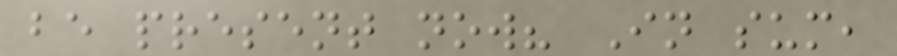be present now? In sum,
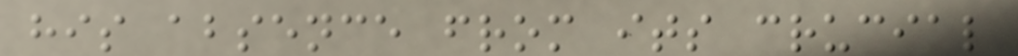his absence from its crucial
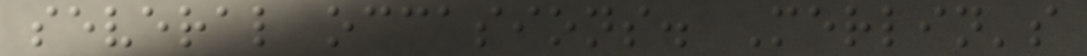several occasions. Merlin's
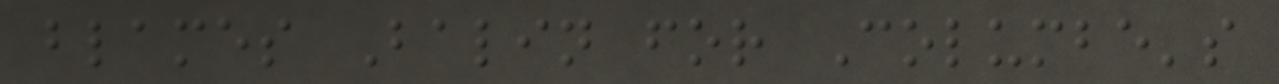blames Balin for Columbe's
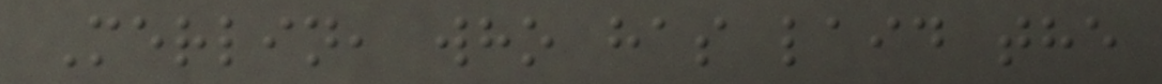Merlin, who has laid the
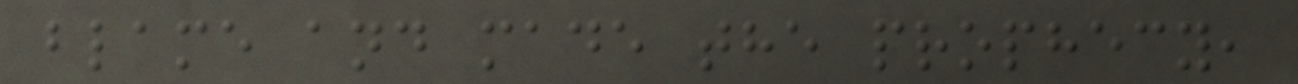blame and made the prophecy,
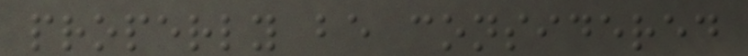properly be considered
